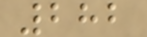282
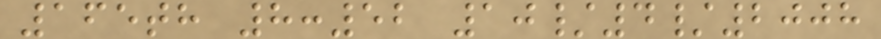165th 8:52 10/4/2008
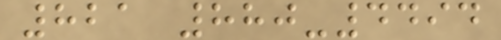821 880-4494
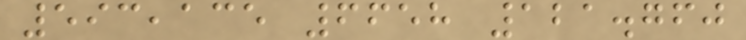593,135 6658 121.760
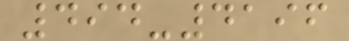494-4196
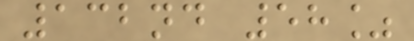132nd 58%
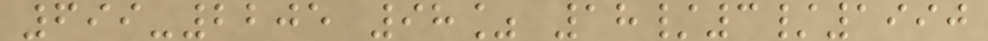699-2205 98% 18/3/1990
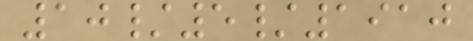10/5/1910
